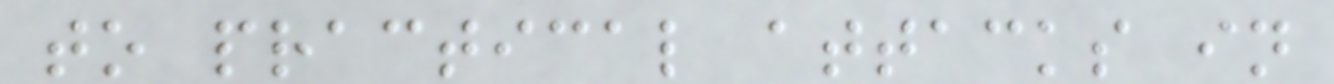to practical attacks in
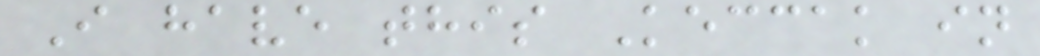I have this Keccak in
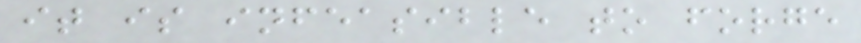it is infeasible to forge
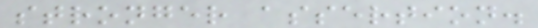stronger assertion.
